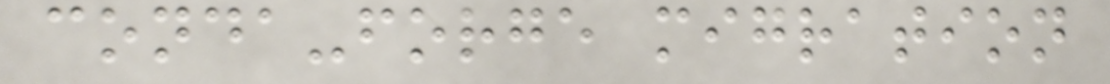conda-forge migration
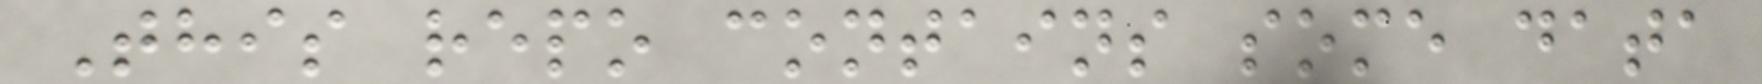This repo contains some data
